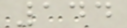144
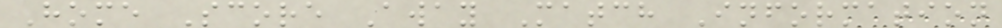Home Score Away Match Information
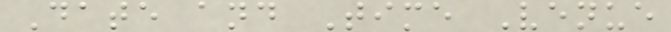Date and Time Venue
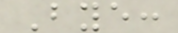Bye:
